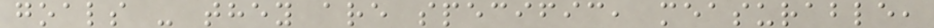goals - they are specific, measurable,
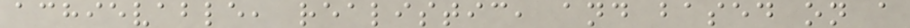achievable, realistic, and based on a
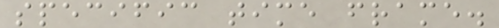specific time frame.
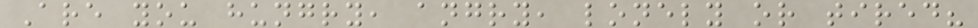Are you hungry, angry, lonely or tired?
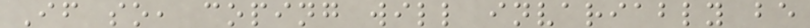If so, coping will invariably be
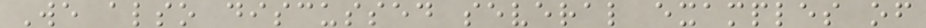We also discussed several examples of
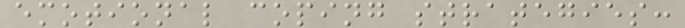emotional coping strategies:
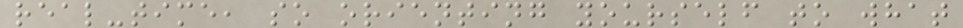real-time, so orienting yourself to what
